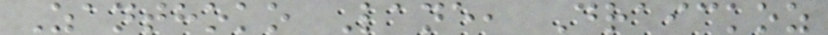Zanthoko Lane, Draickoz
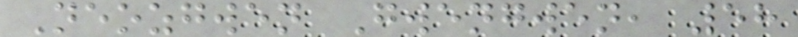Neozgwen Gwengwen, 58
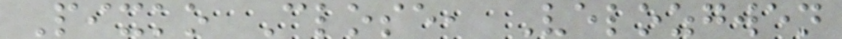Pixko Close, Velozgwen
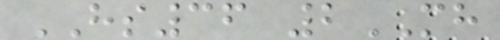HS36 2MH
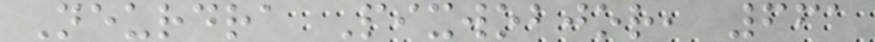Neurdra Pixwobjor, 661
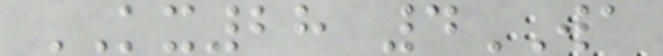KX28 4WA
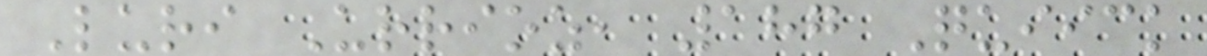Luri Urrioz, 187 Quiick
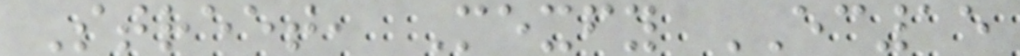Street, Mexfy EC15
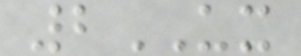2UX
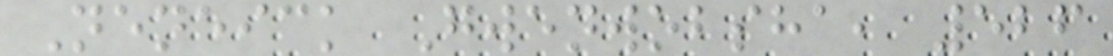Neneick Gwenwobsha, 526
